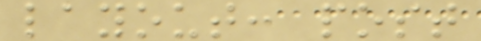layout: post
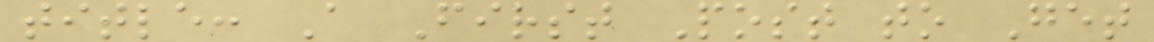title: A First Post to Get
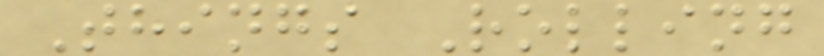Things Rolling
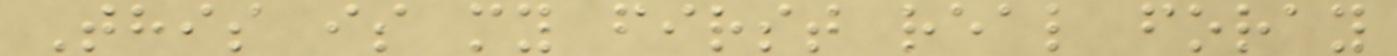This is my first real foray
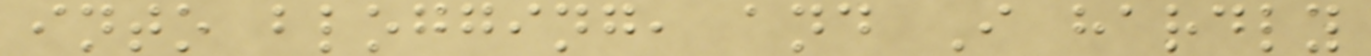into blogging, and I hardly
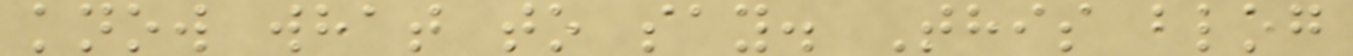know what to say. This blog
